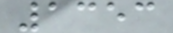1353
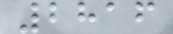2816
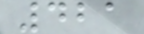421
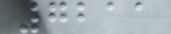7211
